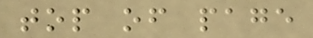top of page
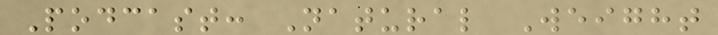Podcast: Natural Weight
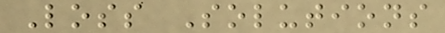Loss Solutions
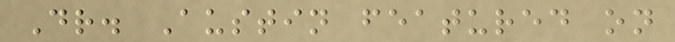Dr. Austin featured on
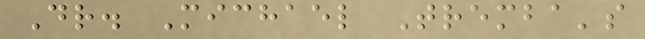Dr. Michael Tremba's
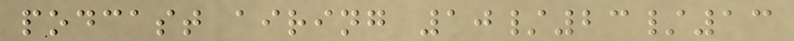podcast airing 10/23/13
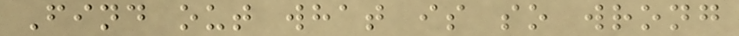Find out what is so wrong
